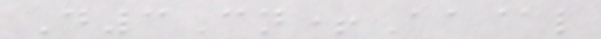D3Cn+Aa@l
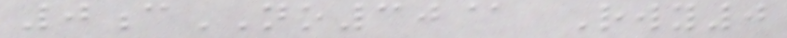0cNO30@ Rwy0
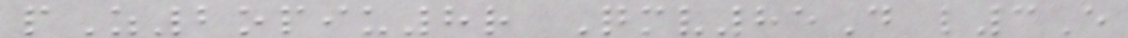pZ2opiu8r Qmv85D l3E
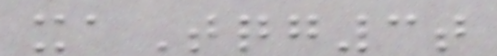xaTqg3t
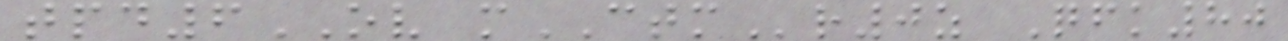tpd6OV mCTMr0z Qfk80
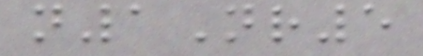n1Nr5
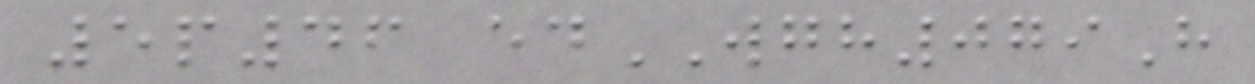5p46 edWGH079H
